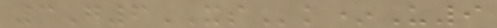3G6XSk*U9
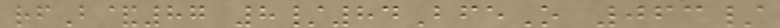rfB&87 8/84BfeO 063/
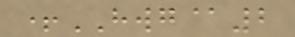+HWG@2
